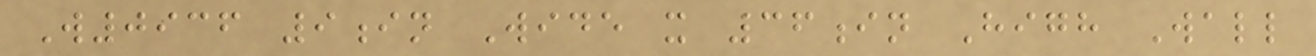W0936 9in Wide x 36in High Wall
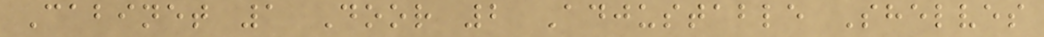Cabinet 1 Door 2 Adjustable Shelves
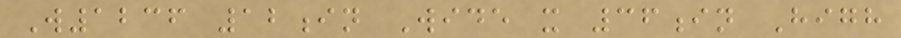W1236 12in Wide x 36in High
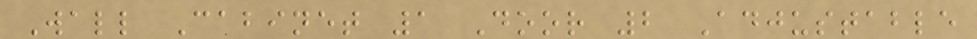Wall Cabinet 1 Door 2 Adjustable
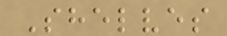Shelves
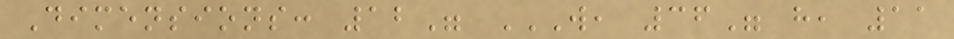Dimensions: 12" W, 36" H, 11
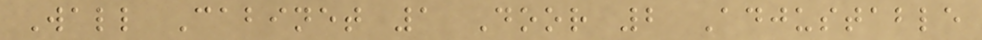Wall Cabinet 1 Door 2 Adjustable
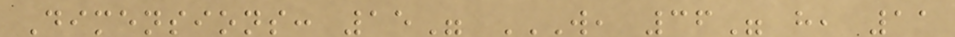Dimensions: 15" W, 36" H, 11
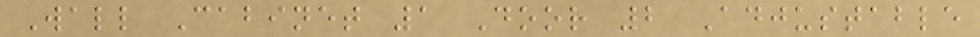Wall Cabinet 1 Door 2 Adjustable
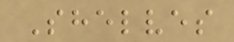Shelves
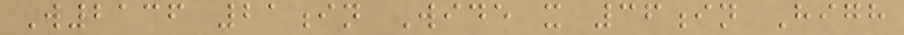W2136 21in Wide x 36in High
